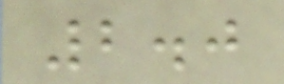2.0
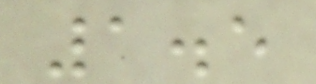1.5
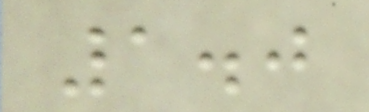1.0
